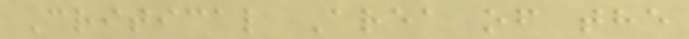Critical Area of the
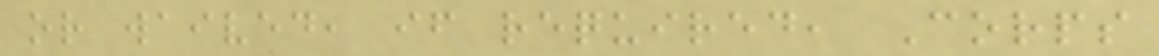or waived, if required, Corps
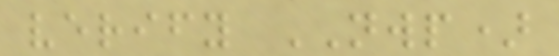verify NWP)
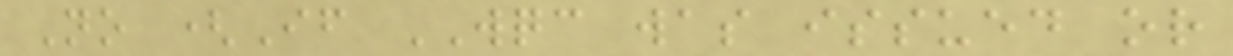No (If WQC was issued or
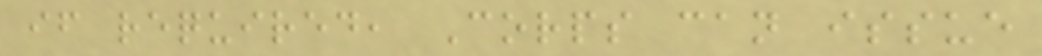if required, Corps can issue
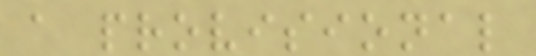a provisional
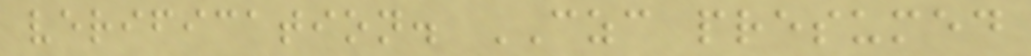verification. CZC presumed
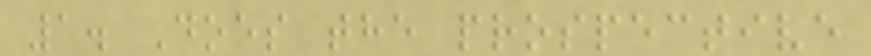1. Does the prospective
